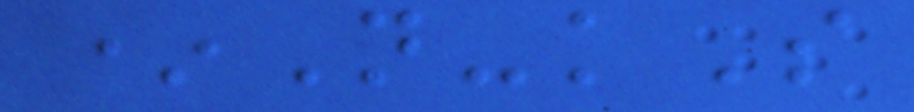*N-kS
